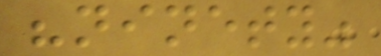"ninety"
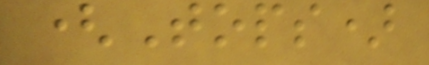(Tops)
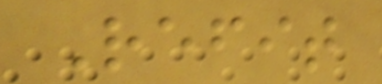Refit
